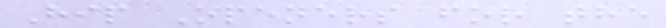Hip Openers for the
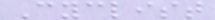Cyclist
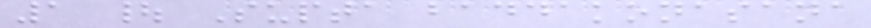1 | Supta baddakonasana
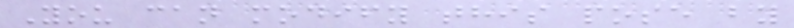You can modify this pose by
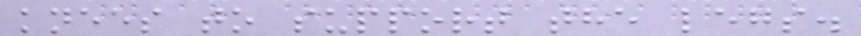knees to support the legs.
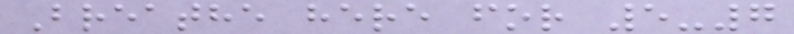Breathe here for 5-7
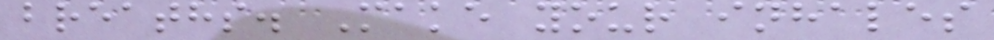breaths. Make your inhales
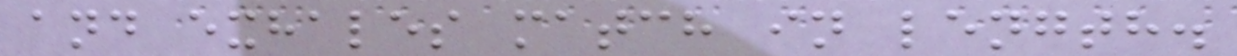and exhales match in length.
